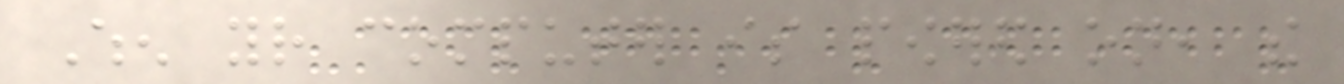When your computer is powered on, the
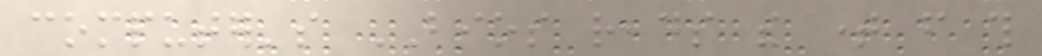computer's BIOS reads the time from this
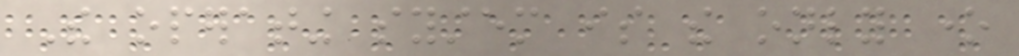The operating system is the only one
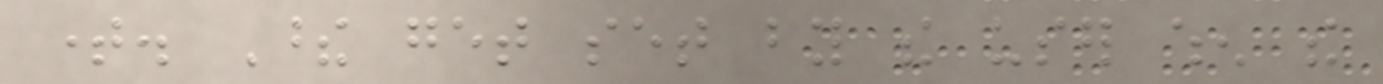time. These get set by the user when the
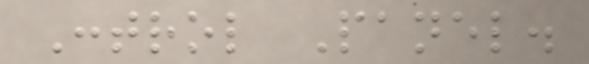Control Panel.
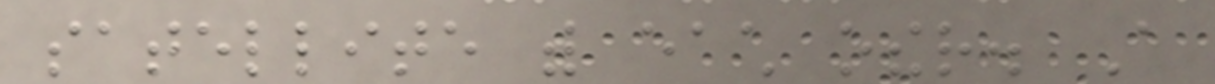satellite with each other. A
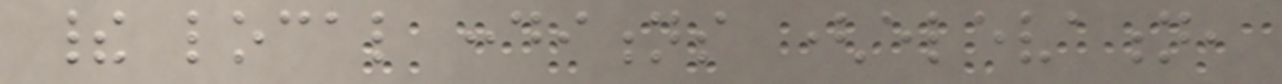their local conditions (elevation,
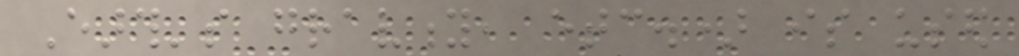Earth's gravity, etc.) is used
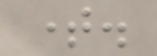time.
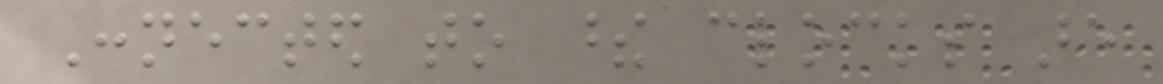Connected to these clocks are
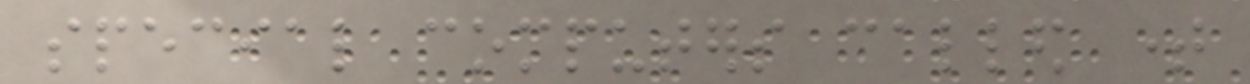special computers called time
